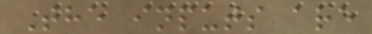The inputs are
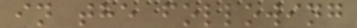in the following
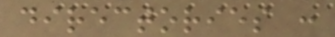directories :
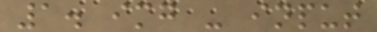1. img - input
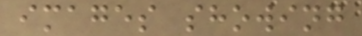images showing
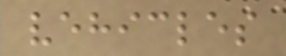vehicles
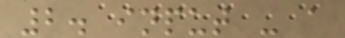2. input - a
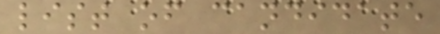list of candidate
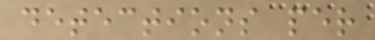detections per
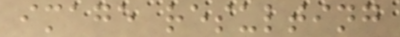image resulting
